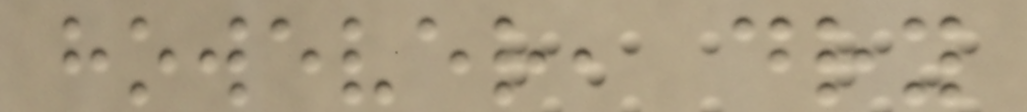however, dry
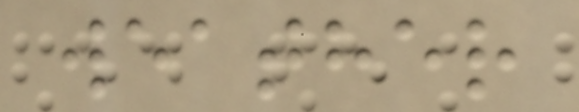weather
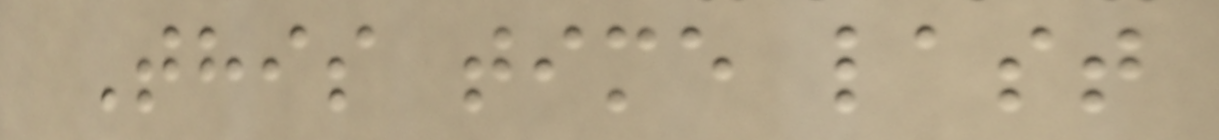This time last
